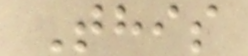This
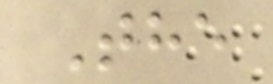The
